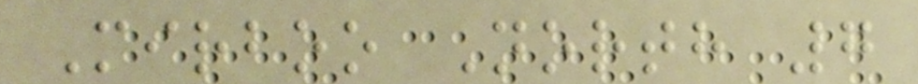Mirboo North 7
